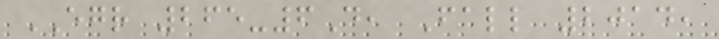EGR 265-6D, Fall 2014,
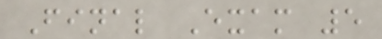Final Exam 5
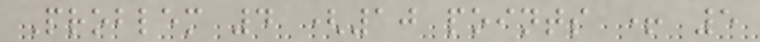Problem 4 (10 points + 5
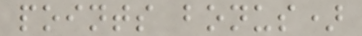points bonus)
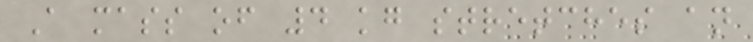A mass of 4 kg stretches an
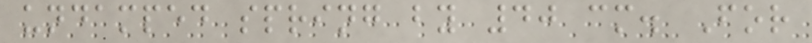undamped spring by 40 cm. For
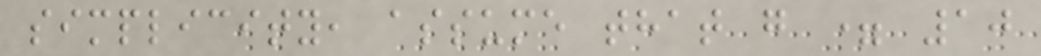simplicity, assume that g = 10
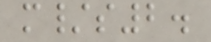m/s2.
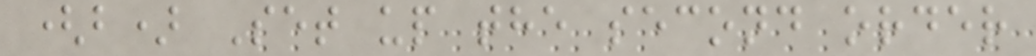(b) Set up the second order
